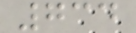734
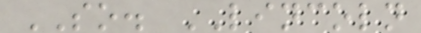SO. LINCOLN
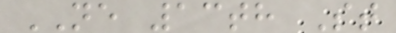NE 13th St
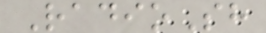RadioSh
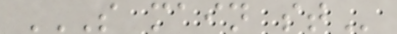S MAIN ST
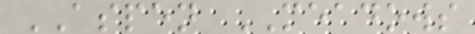ASPEN MEADOWS
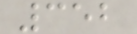352
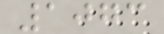1073
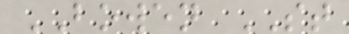BOWEN ST
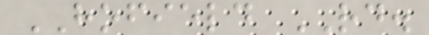HOFIELD RD.
